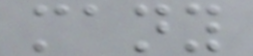many
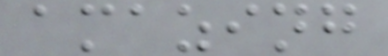amazing
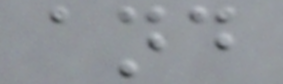and
